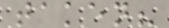taken?
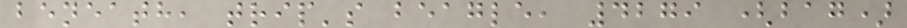beneath, trip's beagle, 4279 (bag)
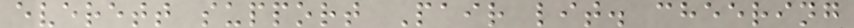everett support Pair lit. cheering
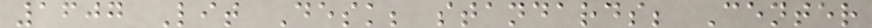1607 Lit Desk; standards; Center
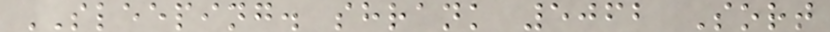SLEEPING. shrank 5062 Sort
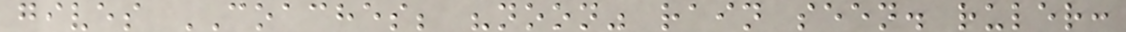gives COACHES; "noon" rain seen. ruler:
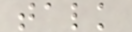talk
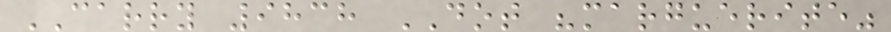CARRY 9838 DOT "marguerite"
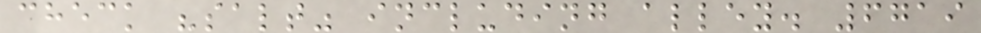check "salt" including alley. 6719
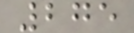275
